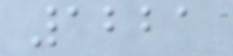1221
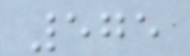575
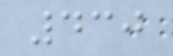430
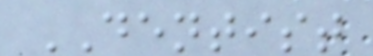DENTIST
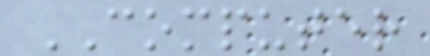COMPUTER
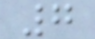7
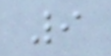9
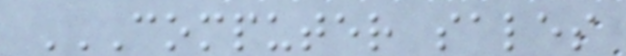COMPUTER SALES
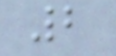2
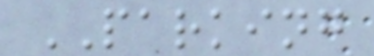PARKING
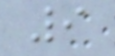9
